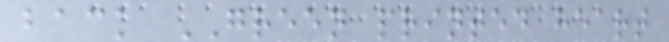back GREEN printed heart
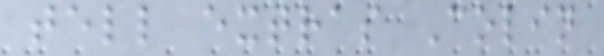tell extras Colin
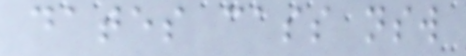dates cass nsw
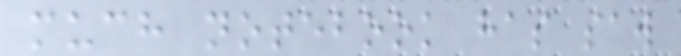much notebook has saw
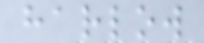harlow
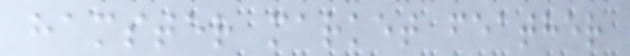hamster market feather
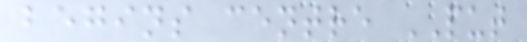begins centre PUT
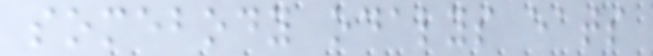somebody odalys eats
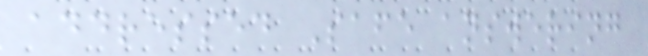addressed Safe answering
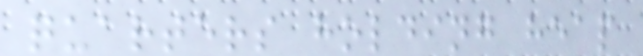quarters holding heap
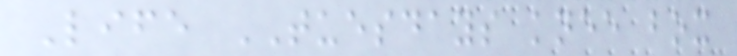Life TUESDAYS knee box
